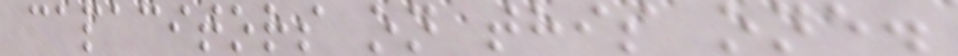capacitors on this one.
